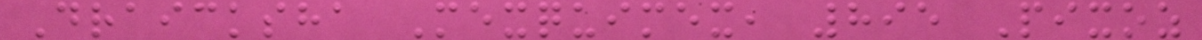Draicksha Mexquimex, 895 Pixoz
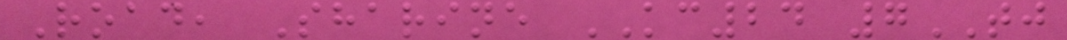Road, Sharine KC24 7TJ
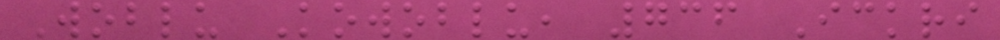Woblu Kowoblu, 736 Ickri
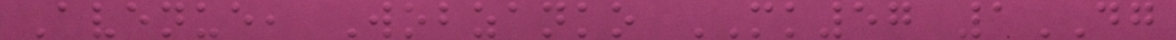Avenue, Wobzanko MK57 1DG
